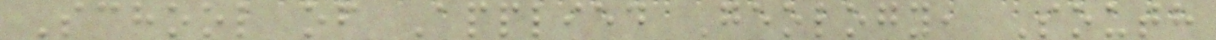School of Applied Geology, South
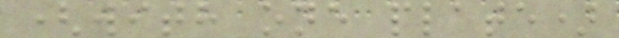(with one plate)
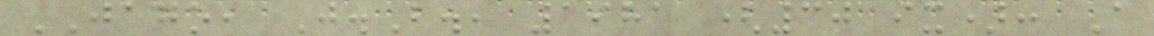JAGO, J.B., 1981 (30 ix): A
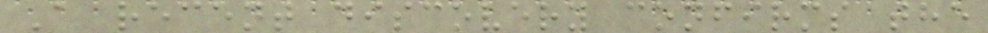A recent discovery confirms the
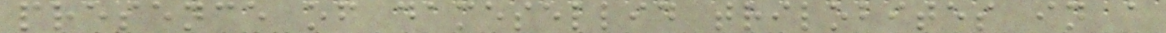presence of damesellid trilobites in a
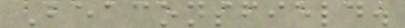Beaconsfield.
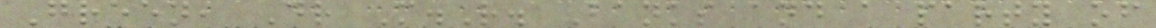Green, Dr M.R. Banks and a party of
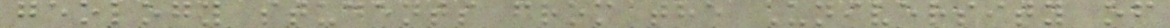geology students from the University of
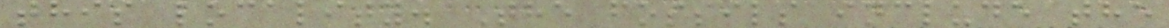this locality. The fossils include the
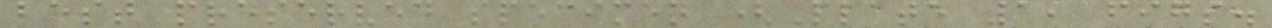best preserved specimen (Plate 1, figs.
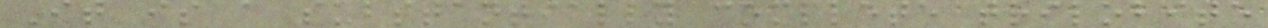It is a substantially complete trilobite
